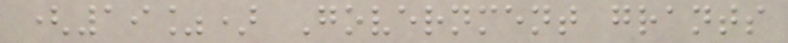(19%) Government grants
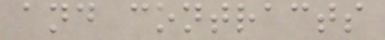and contracts
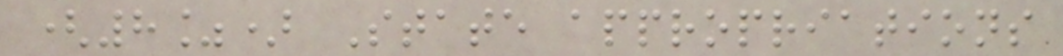(8%) State appropriations
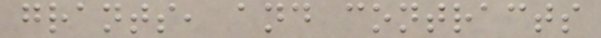grants, and contracts
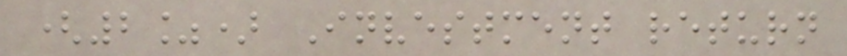(2%) Investment return
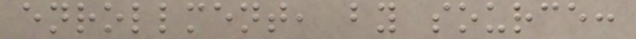enrollment, by source:
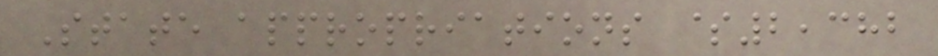State appropriations $2,382
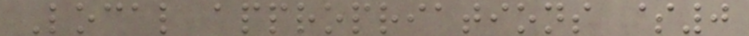Local appropriations $0
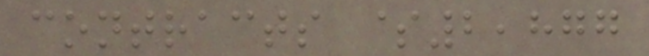contracts $2,877
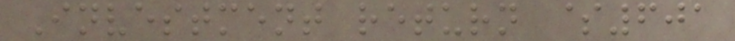Investment return $601
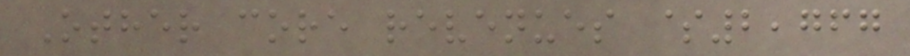Other core revenues $2,767
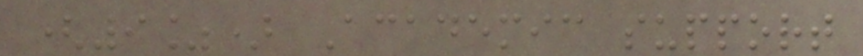(9%) Academic support
